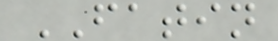FATIN
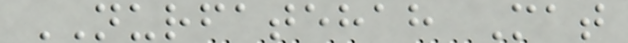NURFATEHAH Mat
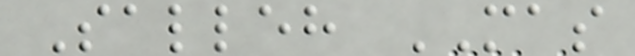Salleh MAS
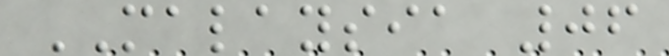MALAYSIA 06
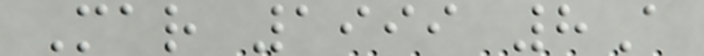Mar 1999 8A
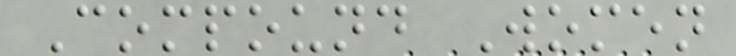Compound Women
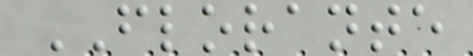FLORANTE
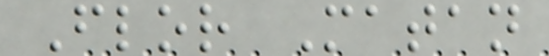Flor Matan
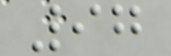97
